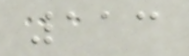113
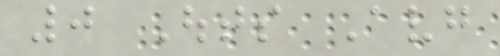0 Outs Avg
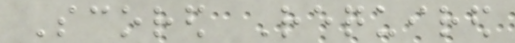Scored Required
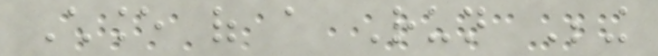Chance of a Run Being
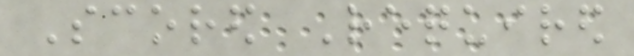Scored Required
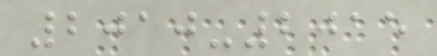2010-2015
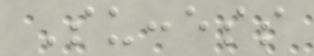Success
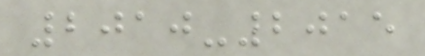2010-2015
